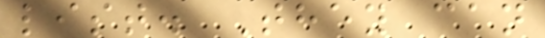list. They can
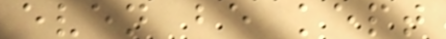even be kept
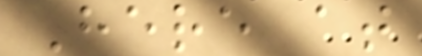Here at
